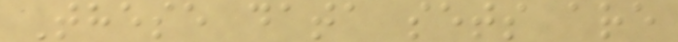These data sets are
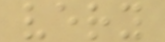very
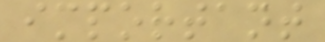important
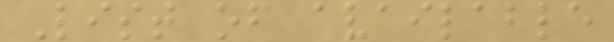List of available
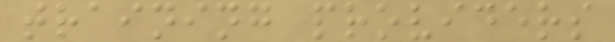training providers
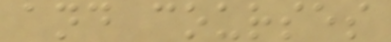and courses
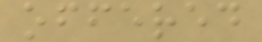offered
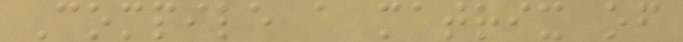Compile a matrix of
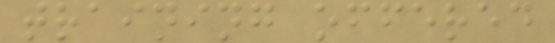training offered
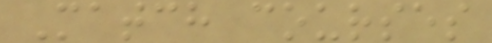Match courses
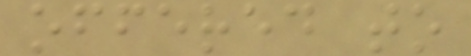offered to
